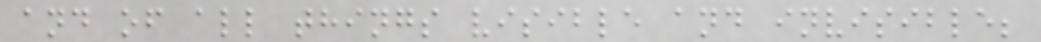and of all things visible and invisible;
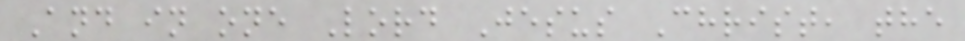And in one Lord Jesus Christ, the
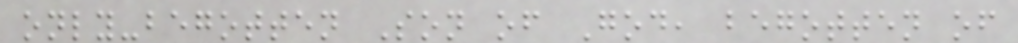only-begotten Son of God, begotten of
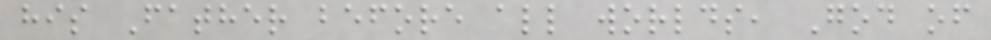his Father before all worlds, God of
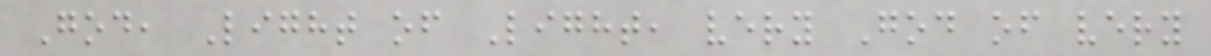God, Light of Light, very God of very
